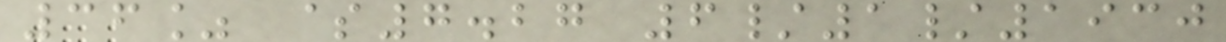36% $7.27 6/1/1930
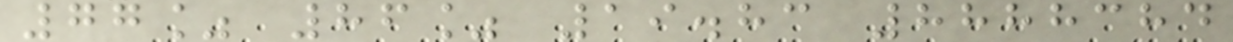77% 86% 19.83 8888384
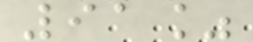91%
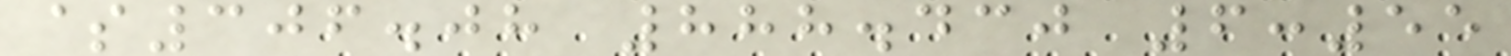$306.08 888.430 6:55
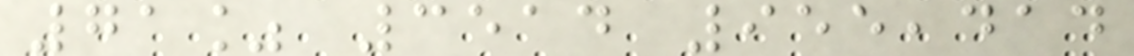71% 3514 955,414
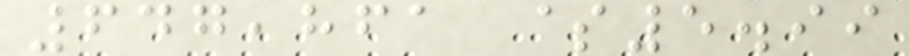647,861 $5.99
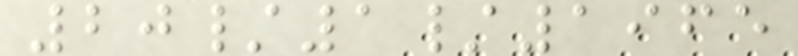20/1/1965
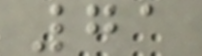71
